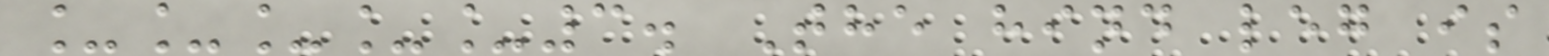_____3. The hind leg is
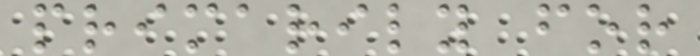primarily for
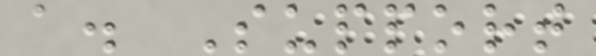a. Support
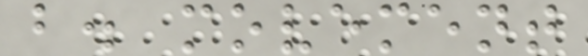b. movement
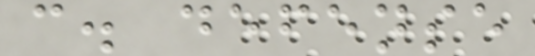c. defense
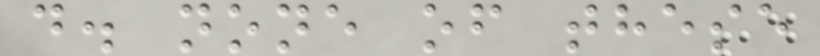d. none of these
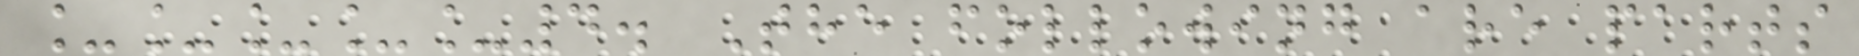_____4. The following are parts
